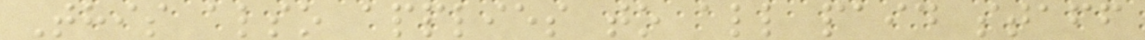This also applies to all paid staff
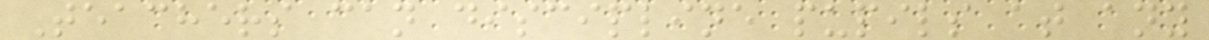Teachers can discipline pupils at any
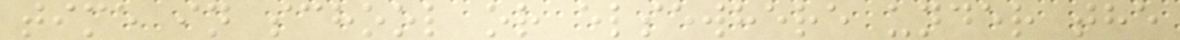time in school or elsewhere under the
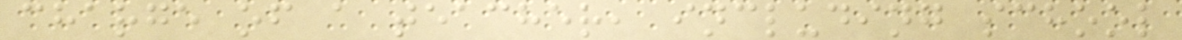charge of a teacher, including school
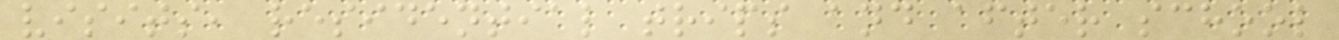visits, residential trips and after school
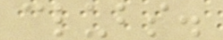clubs.
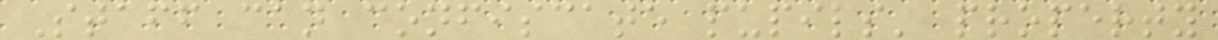Staff can confiscate pupils' property
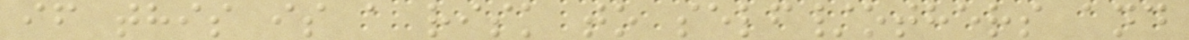if this is a risk to self/others and
